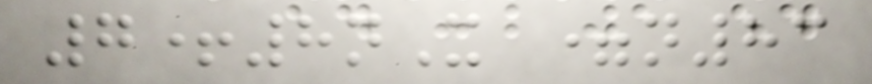7+8nX =n83
